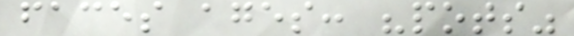faces ages: "pots"
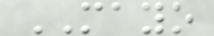MAYO
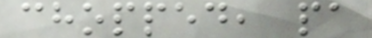chopped, pa
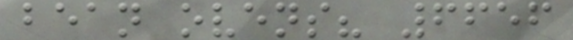bean ovens? 6656
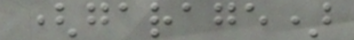(garage)
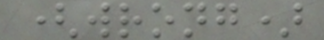(wrong)
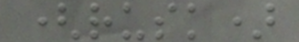(rusk)
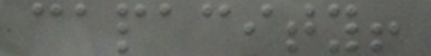capacity!
